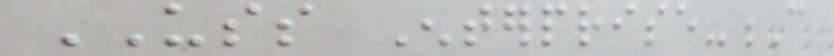USS Enterprise-C
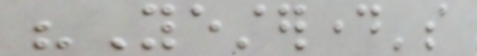"Yesterday's
